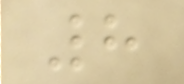8
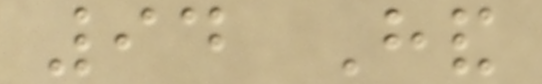94 Hand
